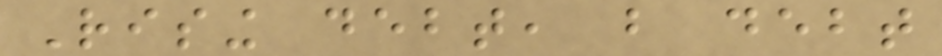Rising debt, but debt
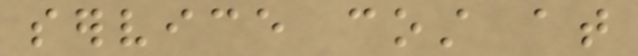service cost at
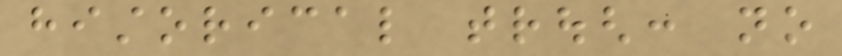historical trough: no
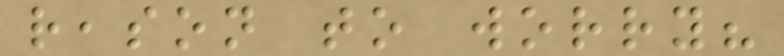reason to worry?
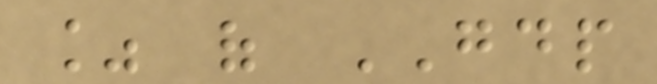% of GDP
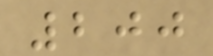200
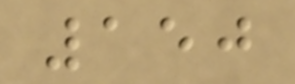150
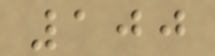100
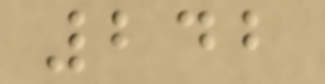242
